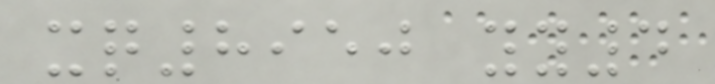xq8950 yy4
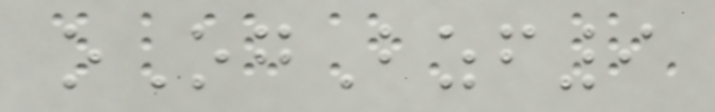oOgBzf9
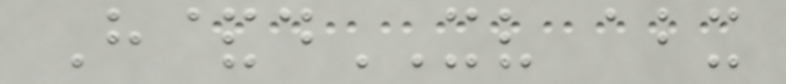H&dXV abx
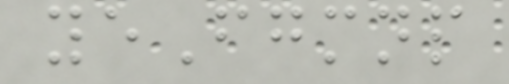yeFgmnp
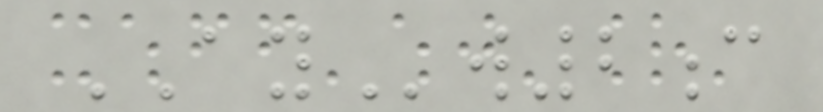AYw2c
